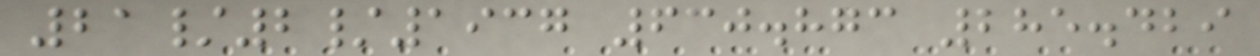21/2/1937 630.873 285.429
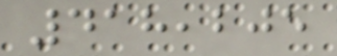418,205
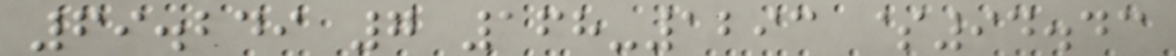69.249 7 168-1293 $94.43
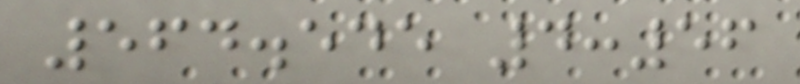564.545 4:56
